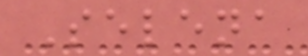Selena
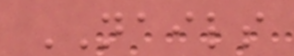NAILS
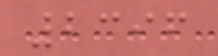2396
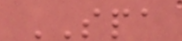SPA
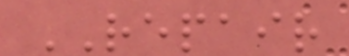REPAIR
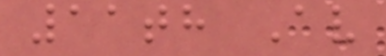11th Av
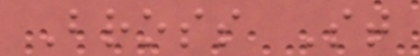Bross St
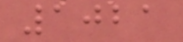1021
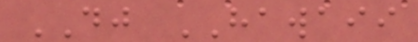DJ HAWAII
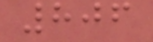806
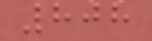808
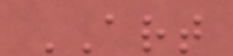ART
